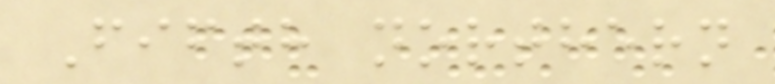Fifth northern
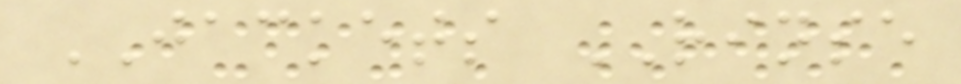JACKETS RINSE
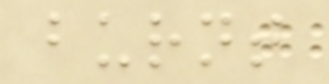burnt
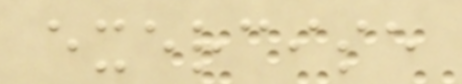exercise
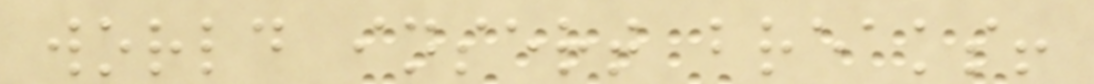world insert breaks!
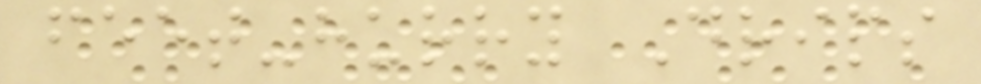feet-hurry Drips
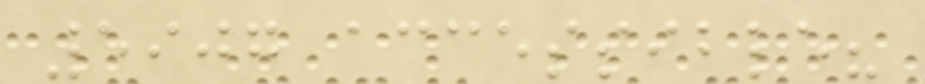5907 accessible?
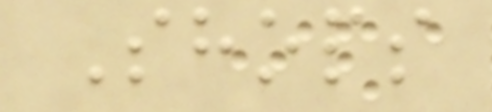Shops
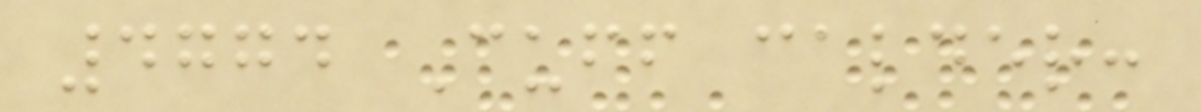4774 Cuff calder:
